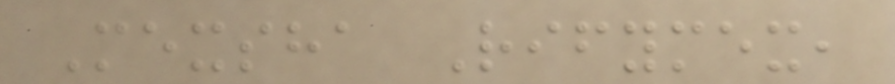Mexsha Rifymex,
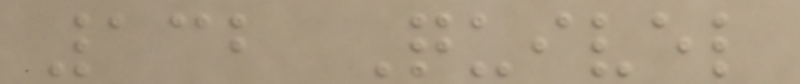132 Quivel
